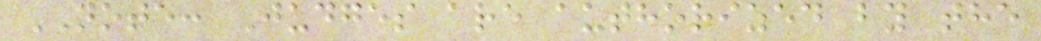NOTE: Judges are authorized by the
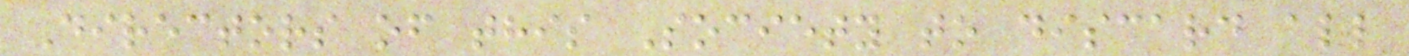Directors of this Society to discard all
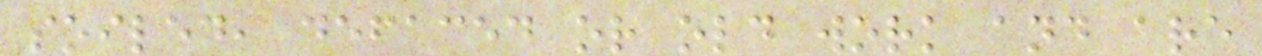soiled, defaced or old work and are
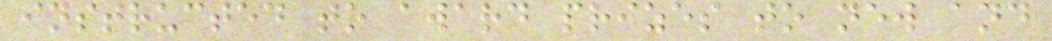instructed to award prizes to new and
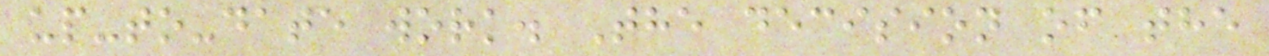up-to-date work. The decision of the
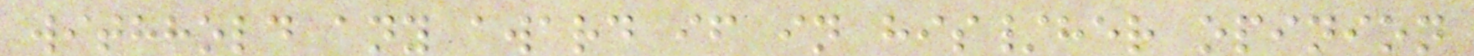withhold any award if in his/her opinion
